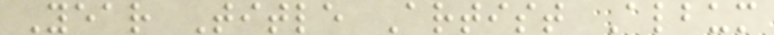Year Title Artist Album
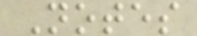Notes
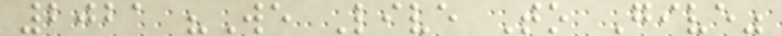2021 "We Live To Give"
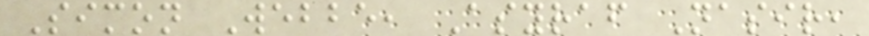Simon Webbe, Asyraf Nasir,
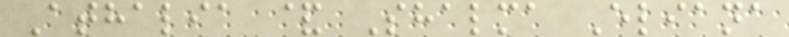Athalia & Shalma Eliana
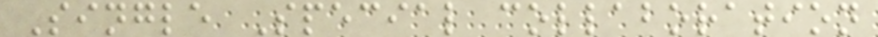Single Special collaboration
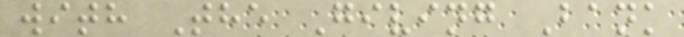with The Giving Bank
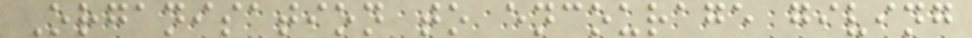Organisation to encourage giving
